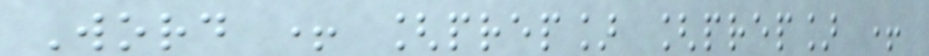Word + [prep] [prep] +
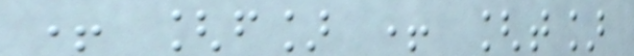+ [f] + [t]
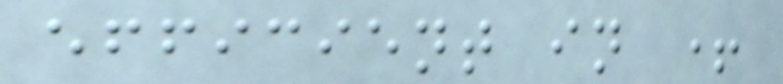efficient in +
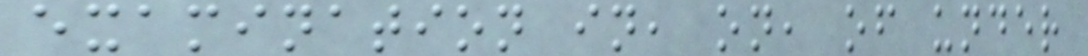examination in, on, of under
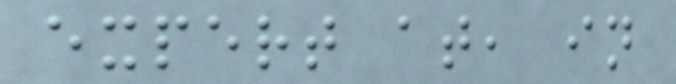expert at, in
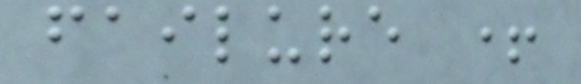failure +
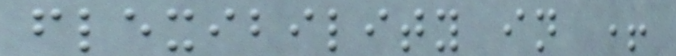flexibility in +
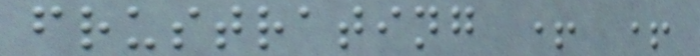frustrating + +
